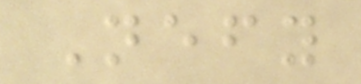Nefy
